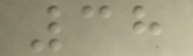38
